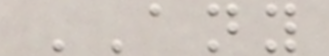ANY
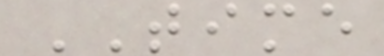TIME
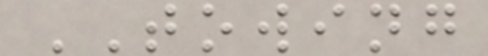TOWING
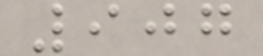907
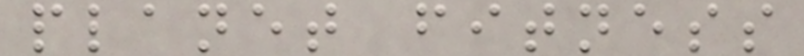planet fitness
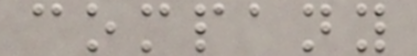company
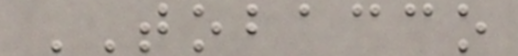TOBACCO
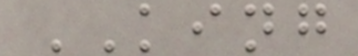KING
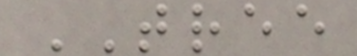TREE
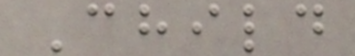Child
